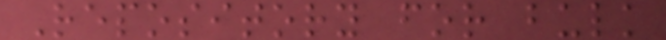Repository for bulk
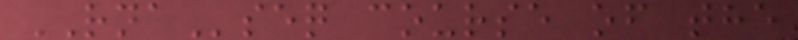RNAseq course of the
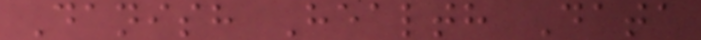Danish Health Data
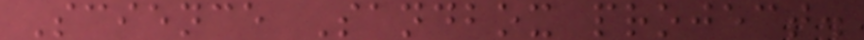Science Sandbox project.
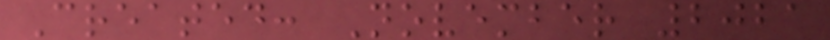Created: November 2021
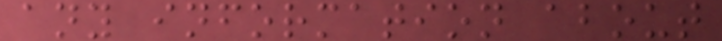any information about
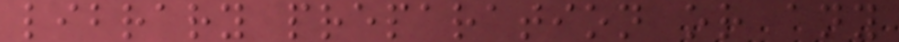library preparation or any
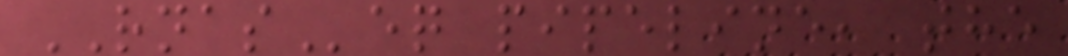RNASeq pipeline, the
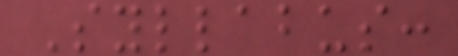Syllabus:
